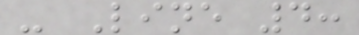- Line 4:
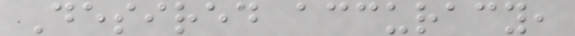Desired accuracy,
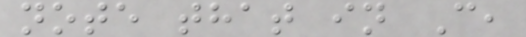note that in C,
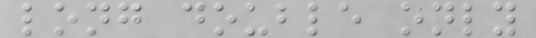long double only
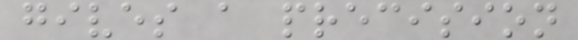gives a precision
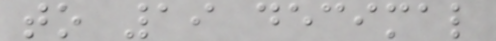to 19 decimal
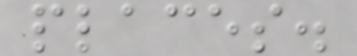places.
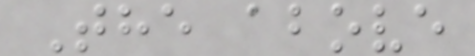The above
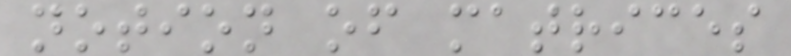notion of matrices
